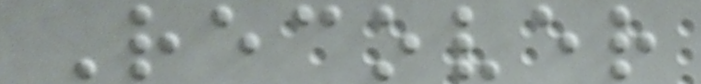Recover
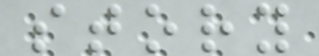story
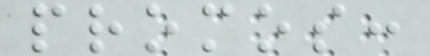promos:
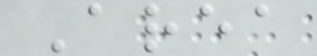Area
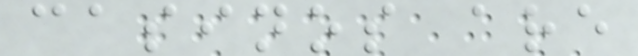casinos are
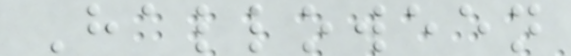Halloween
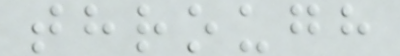through
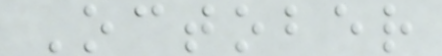October
